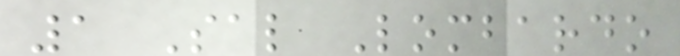1 Sal Lombardo
